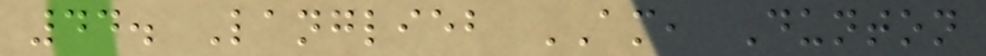44. Langlieb AM, Dunton
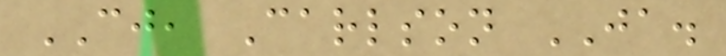CJ, Carlson JA.
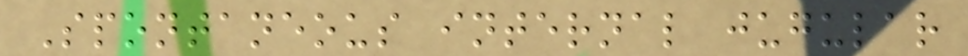Spontaneous internal jugular
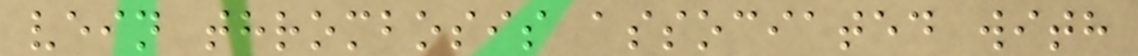vein thrombosis associated with
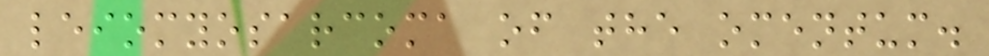leiomyosarcoma of the omentum.
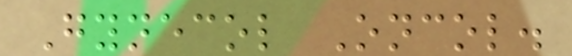Gynecol Oncol.
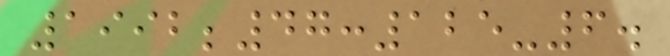1992;47:125-6.
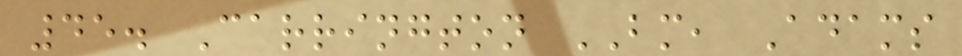45. Carrington BM, Adams
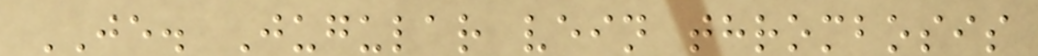JE. Jugular vein thrombosis
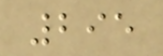295
